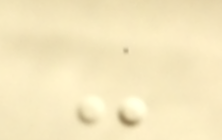-
